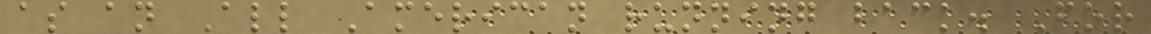as an All American running back. For
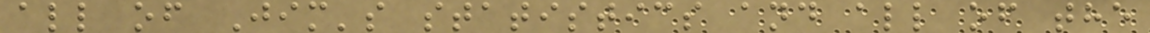all of Jim's statistics and all of the
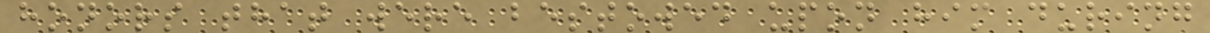honors that were bestowed upon him during
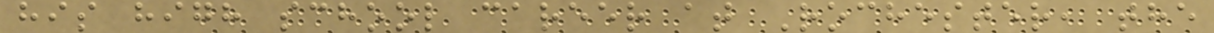his high school career at Rochester, the
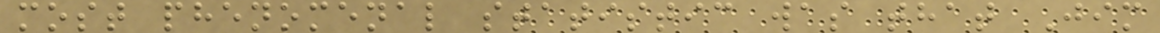most phenomenal statistic was that Jim
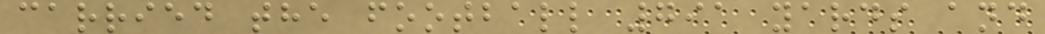carried the football 791 yards and
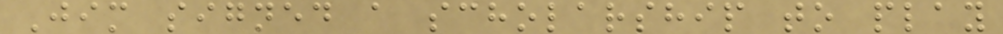Jim signed a scholarship to play
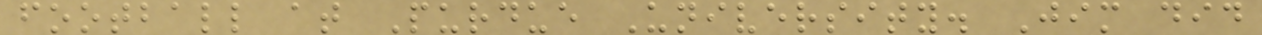football at Purdue University. Jim did
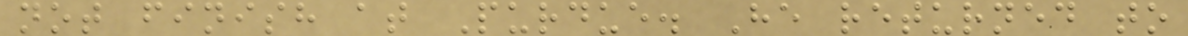not finish at Purdue. He returned to
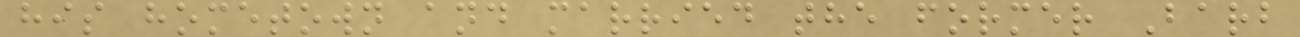his hometown and married the former Barb
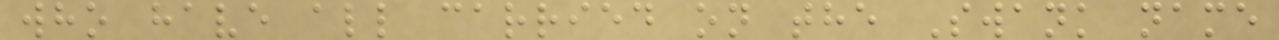who have all carried on the Swank name
